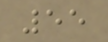55
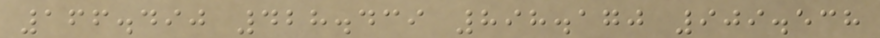166.490 428.439 898.170 909.538
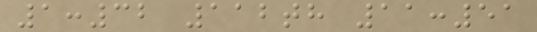1:32 112th 11:51
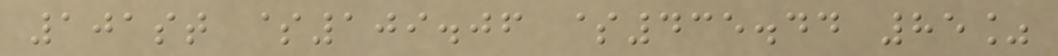101st $109.06 $435.44 85%
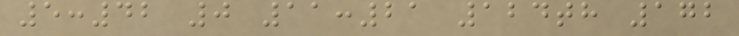5:42 0 11:21 124th 172
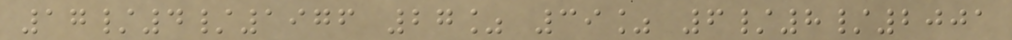17/4/1976 27% 39% 6/8/2001
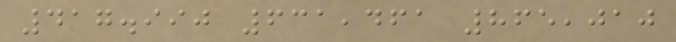417.990 631,461 865,010
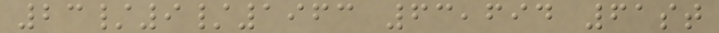23/9/1963 63,694 61st
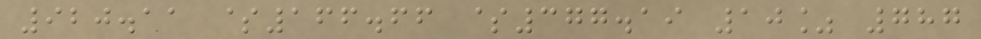920.11 $166.66 $377.19 10% 787
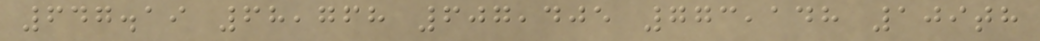647.19 68,768 607,405 773,148 109th
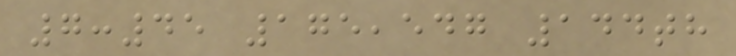7:45 175,547 144th
